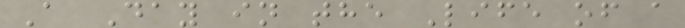A Day in the Life of a
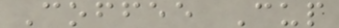Coffee Cup
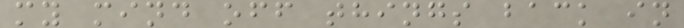my mind off things back in
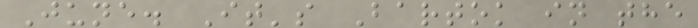June. It's Bartok in the
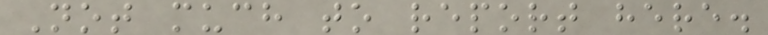Not much to report here.
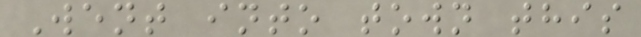Went into town this
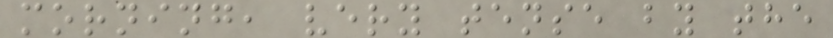morning, very tense by the
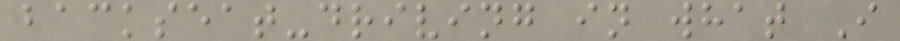backseat-driving in what I
